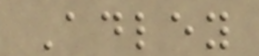Adley
